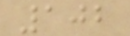102
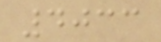4033
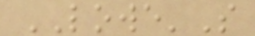LOWE'S
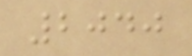2040
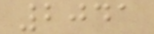2041
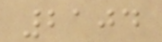2104
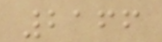2166
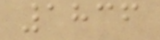1836
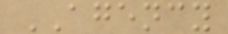AGENCY
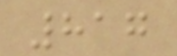817
